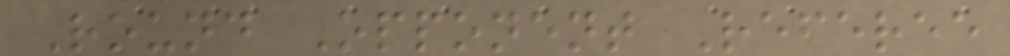Round Opponent Referee
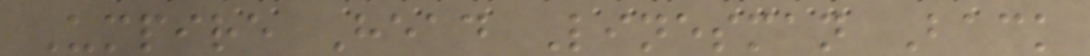Umpire Head Linesman Back
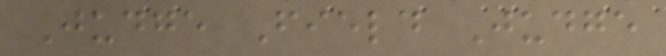Judge Field Judge
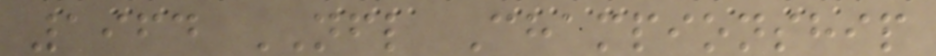1964 NFL Championship
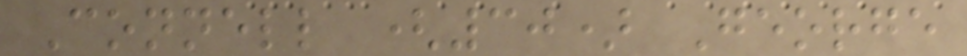Connell (30) George
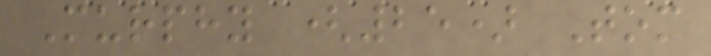Murphy (25) Tom
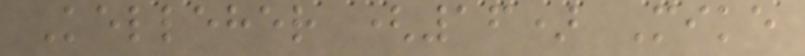Kelleher (16) Mike
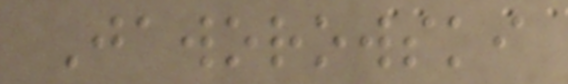Jaworowski
